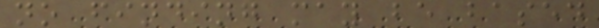no finding may be based
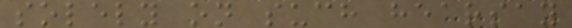solely on such hearsay
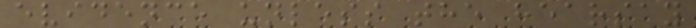evidence unless the hearsay
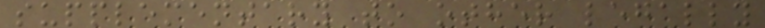supplementary to other legally
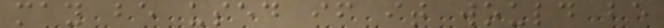may be used if it would be
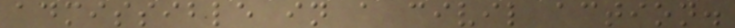admissible in a civil action.
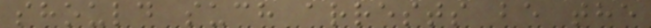should such arrests be the
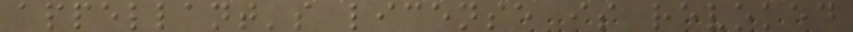appellant's license is revoked
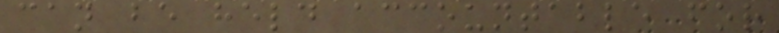can be held accountable for
